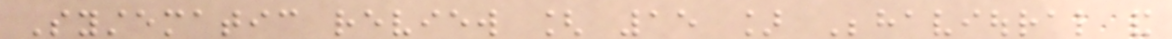Systematic review [ 15 ] Behavioural and
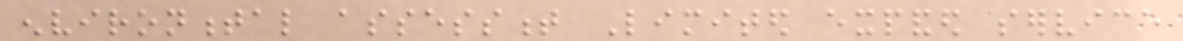environmental assessment Limited expanded service
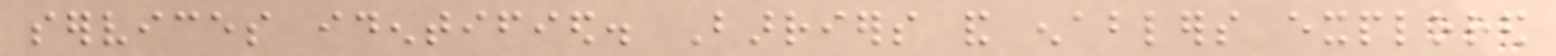services identified. Barriers and enablers explored
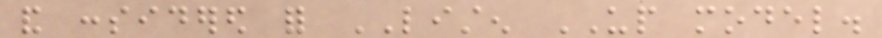and considered for LISTEN UP model.
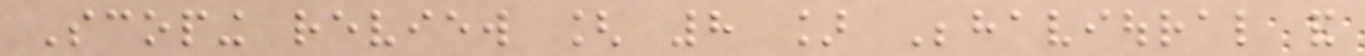Scoping review [ 8 ] Behavioural and
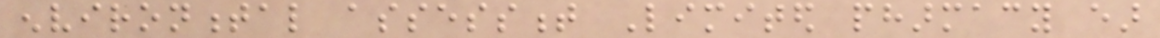environmental assessment Limited pharmacy ear
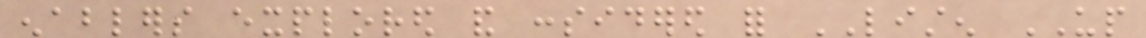enablers explored and considered for LISTEN UP
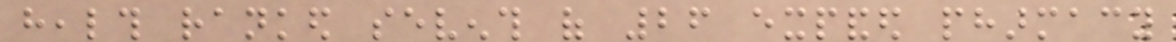health ranked seventh of 26 expanded pharmacy
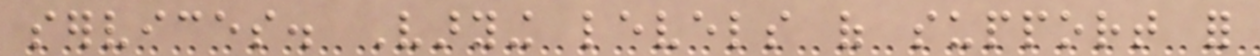services. Varying levels of support for
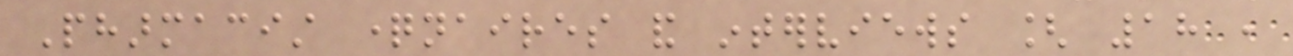Pharmacist questionnaires and interviews [ 18 ,
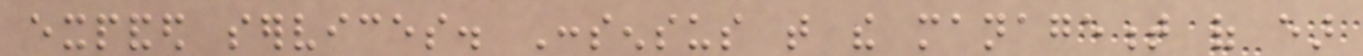expanded services. Consensus that the management of ear
